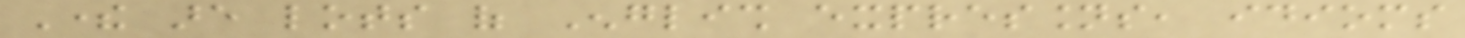There are lots of English expressions, idioms
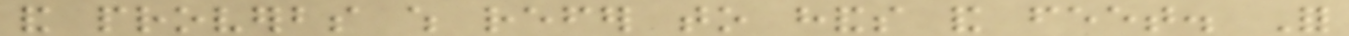and proverbs which refer to hands and feet. For
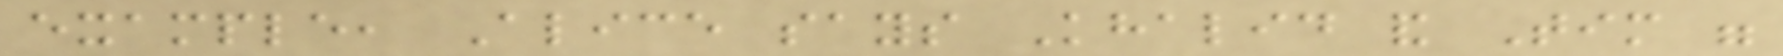example, Alice says Khalid and Tim were
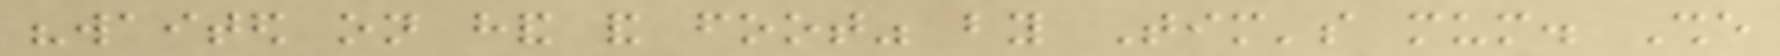"waited on hand and foot" by Tim's mum. She
